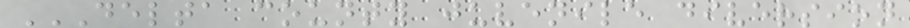DELTA COUNTY JUVENILE DIVERSION
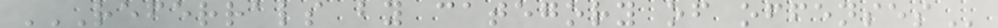REFERRALS BY CATEGORY OF OFFENSES
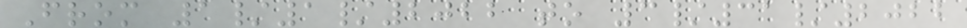From 1/1/2022 to 3/31/2022
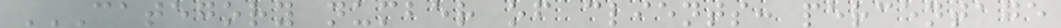CATEGORY NUMBER OF CLIENTS: PERCENTAGE
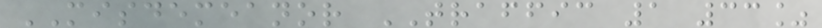MISDEMEANOR TRAFFIC 1 33%
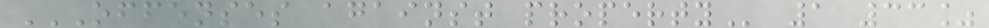OFFENSES AGAINST PROPERTY 1 33%
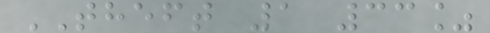THEFT 1 33%
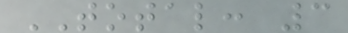TOTAL: 3
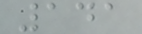141
